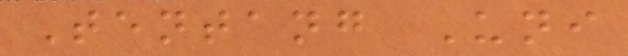Tentang Uni
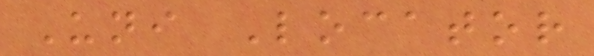Uni Locator
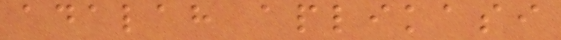adalah aplikasi
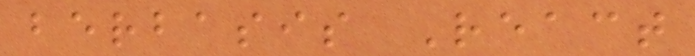berbasis React
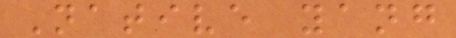Native yang
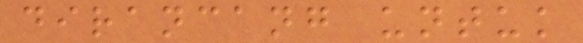dirancang untuk
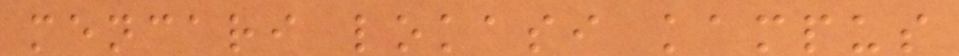mencari lokasi kampus
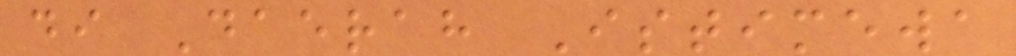di Daerah Istimewa
